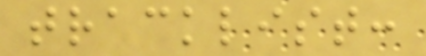tracklist:
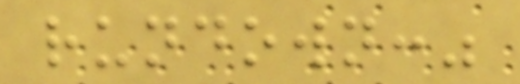rundown:"
